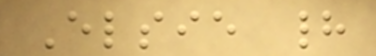Elsie had
